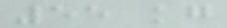55 kg
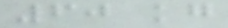60 kg
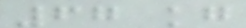67 kg
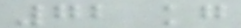72 kg
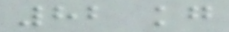82 kg
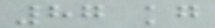87 kg
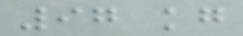97 kg
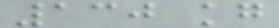130 kg
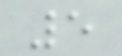5
